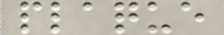plaque
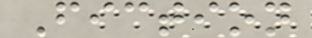Fiction
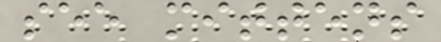see mittens
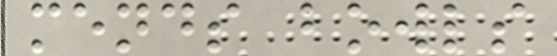mends bowls
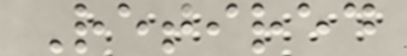Retired
